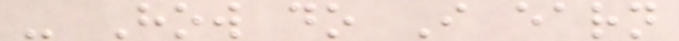- How do I earn
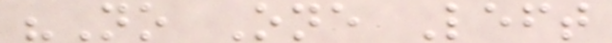"No One Left
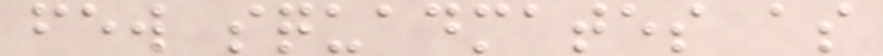few squadmates as
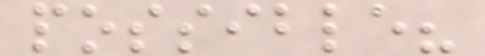possible?
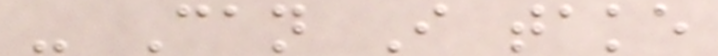- Can I take
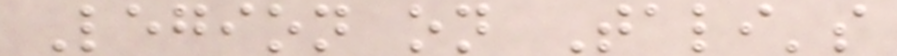Legion on Tali's
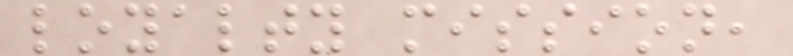loyalty mission,
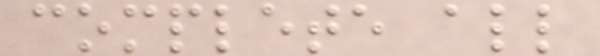complete all
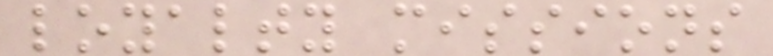loyalty missions
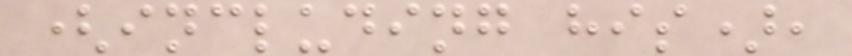(including his),
